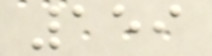159
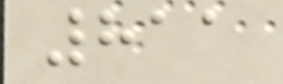811
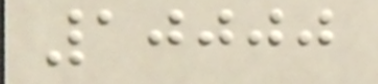10000
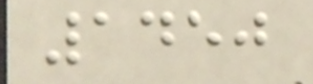1450
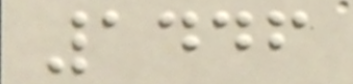1446
